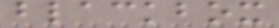blackbox
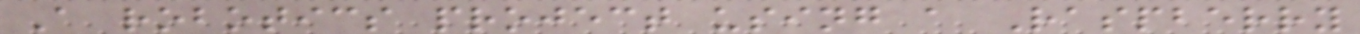A robotics project using a Raspberry
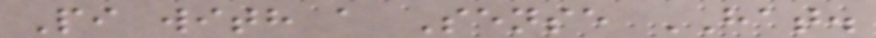Pi with a Sense HAT.
